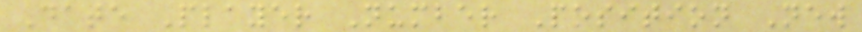Date Player Number Position New
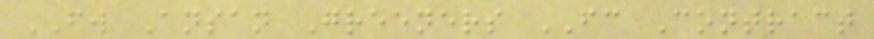FW Ansan Greeners FC Contract
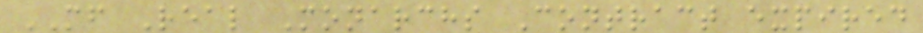MF Real Monarchs Contract expired
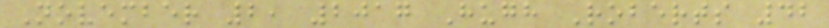November 2, 2017 Hugh Roberts 42
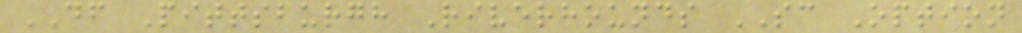DF Pittsburgh Riverhounds SC Option
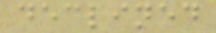declined
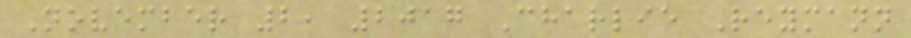November 2, 2017 Charlie Reymann
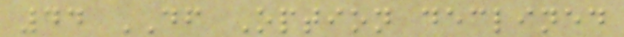44 DF Option declined
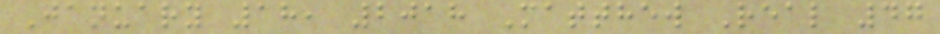January 18, 2018 Matthew Real 47
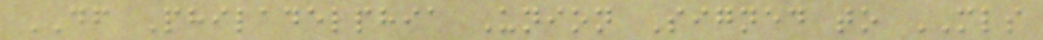DF Philadelphia Union Signed to MLS
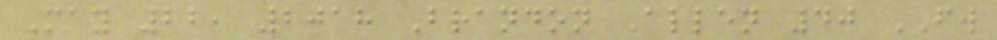May 22, 2018 Brandon Allen 40 FW
